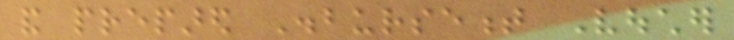and prepared Disbursement Voucher
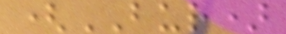(BUR)
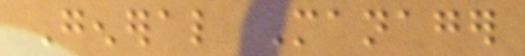General Manager
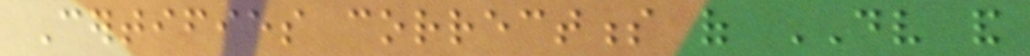Certifies correctness of DV and
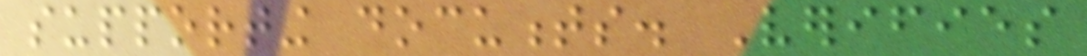supporting documents. Verifies
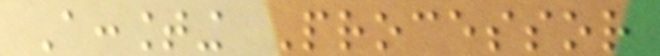Accounting Processor
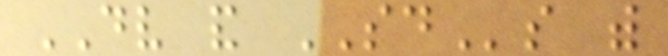DV and SDs with
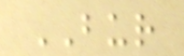BUR
